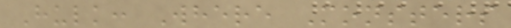Hulk: Where Monsters
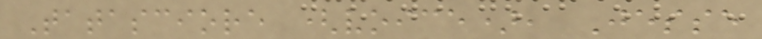Tatasciore (voice), Jesse
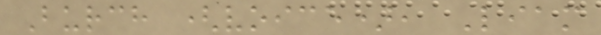Burch (voice), Liam
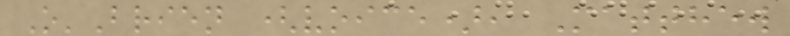O'Brien (voice), Matthew
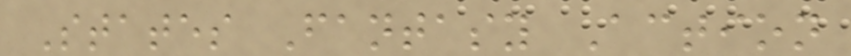States Fantasy Action
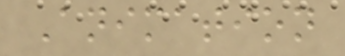Animation
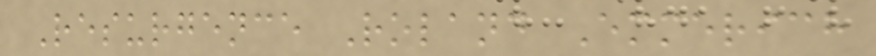Resurgence Roland Emmerich
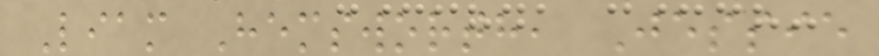Liam Hemsworth, Jessie
